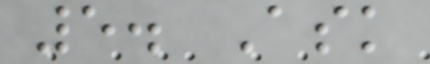5. Ask
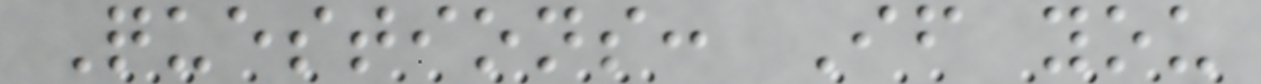Questions: If you
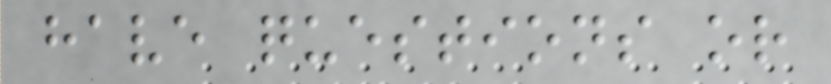have questions or
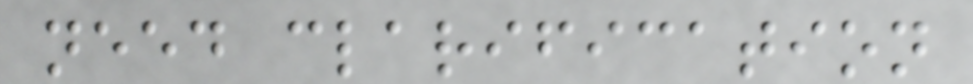need clarification
